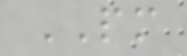PM
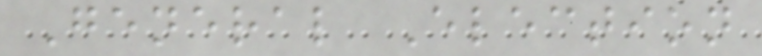General Election
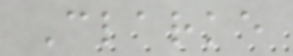Clarke
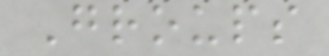Groups
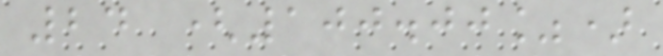24 (100.00%)
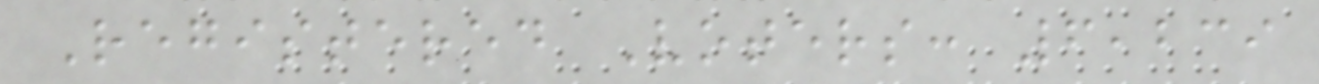Registered Voters: 6,239
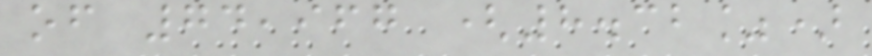of 74,967 (8.32%)
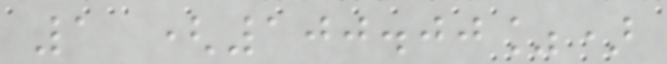1 (100.00%)
